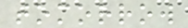tomorrow
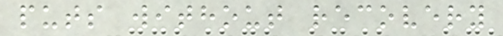puts without recovery
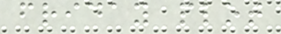friday plot
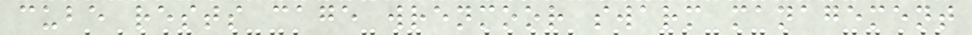cube rests cage wrenmoor swarm management
